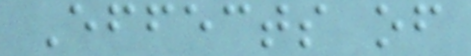Effects of
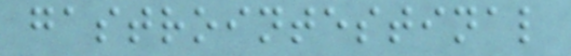gastrointestinal
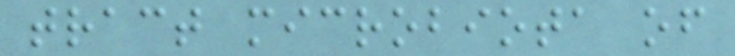tract microbiota of
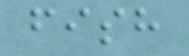fish
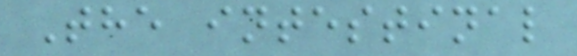The intestinal
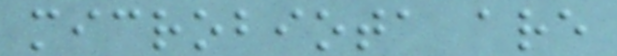microbiota are
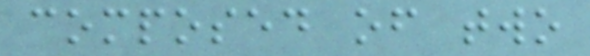composed of two
